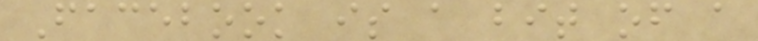Facebook is a bit of a
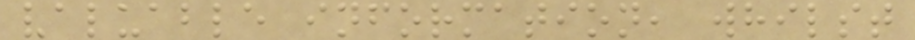valuable information, whilst
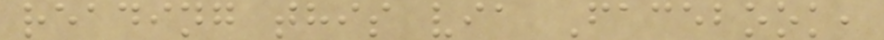reading this via Facebook,
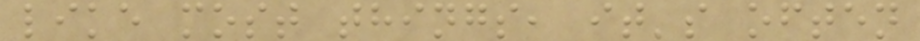like most things, it's often
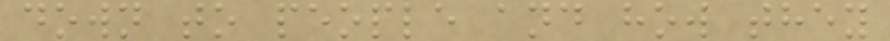down to people and how they
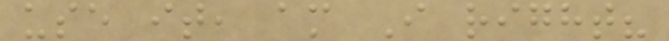use it, am I right?
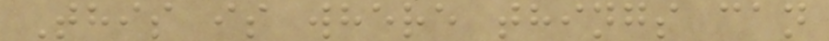This is where things can
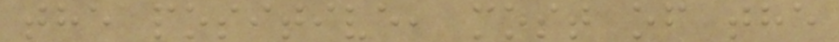the positive, most of the
